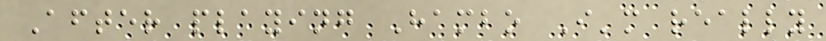After playing Hambo I'm really
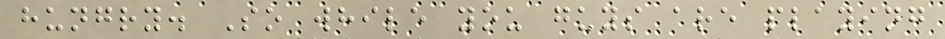hungry. So while you guys are playing
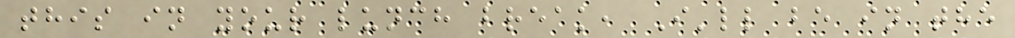this in your lunch break, I'll be in the
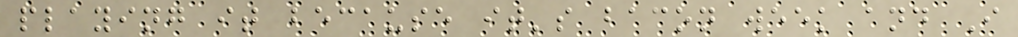playing it because it's bacon week and I
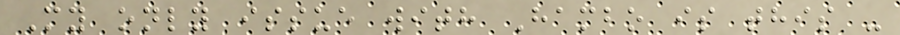My only issue with Hambo is this -
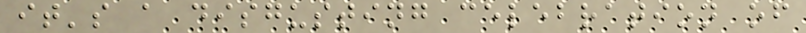it's a disgusting celebration of
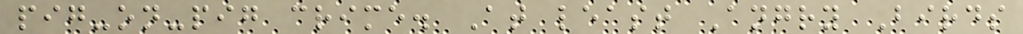pig-on-pig crime. At least Angry Birds
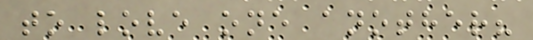to love one another?
